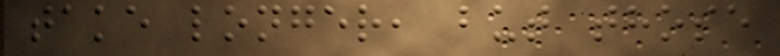take longer, but those
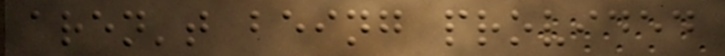aren't being provided
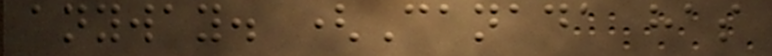anyway. (Canada has
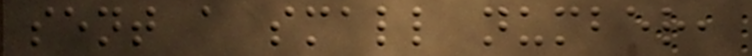sent a small number,
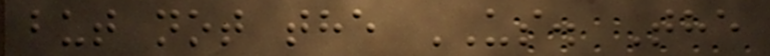but not the US. The
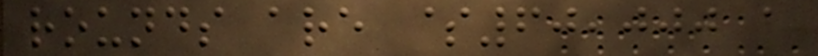rounds are $60,000 a
